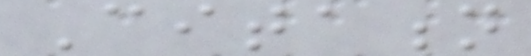Citation
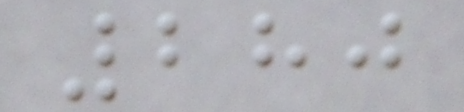280
